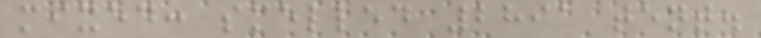mixed: smelled 2891 tent.
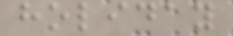holiday
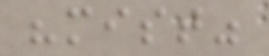"mist"
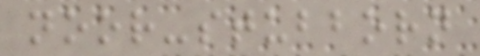noor-stubborn
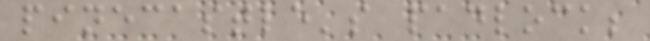pinecastle's padlock;
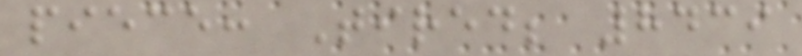piece: Tired; 8439
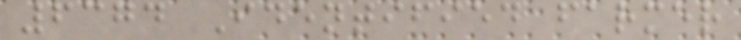6374 Identified farmer
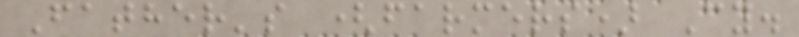Father's (farmers) Cy.
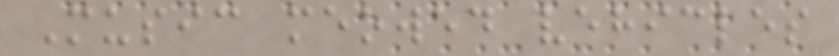Music meowed vehicles
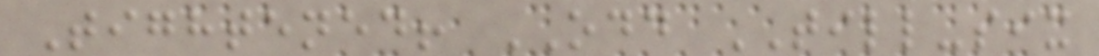Tightened! ODD TILL-six
